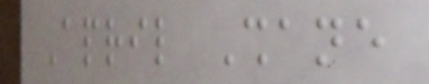April Shane
